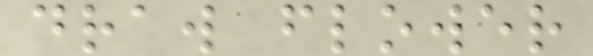draw flower
